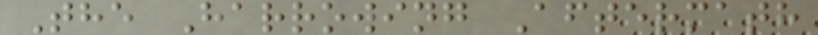The Harrowing Aftermath
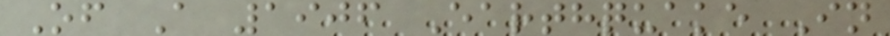Of A 1906 Earthquake In
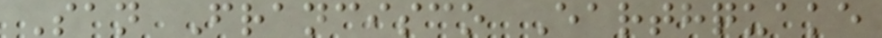San Francisco Earthquake
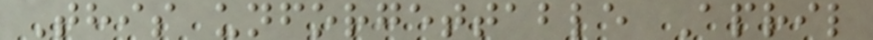This unforgettable April
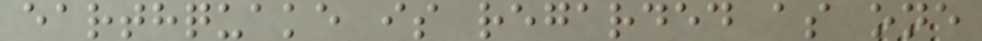earthquake is regarded as one
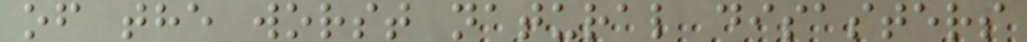of the worst natural disasters
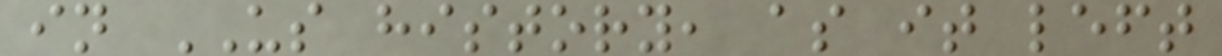in US history, as it left
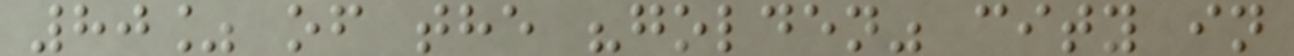80% of the "golden" city in
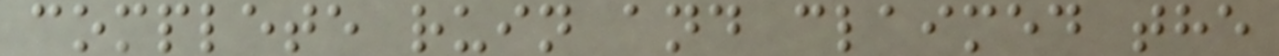complete ruin and claimed the
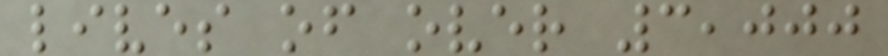lives of over 3,000
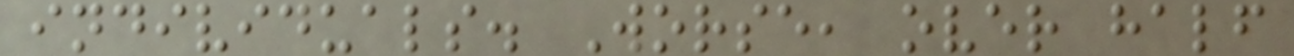individuals. Worse, over half
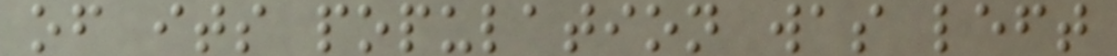of its population was left
